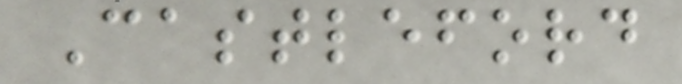Castleford
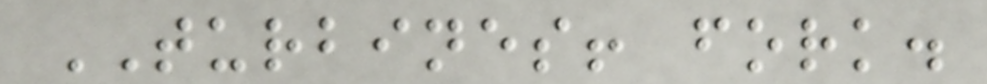TURBINES! fork.
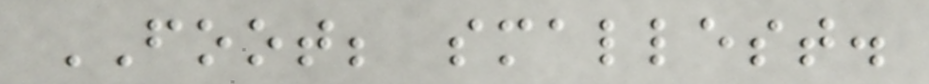FOOT; smallest.
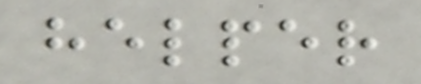helper
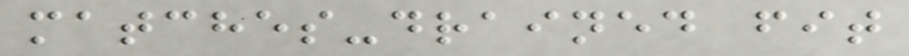matches-drained fit
